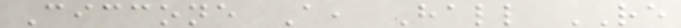Ciccone A, Hall RE
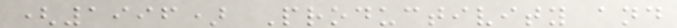(1996) Productivity and
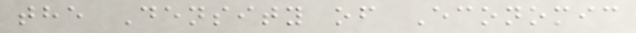the Density of Economic
